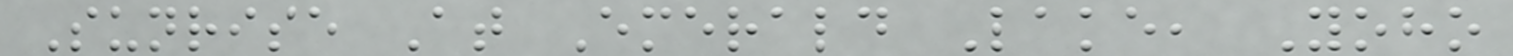Sunrise At Emerald Lake, Yoho
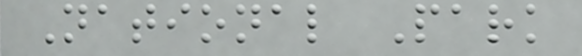National Park
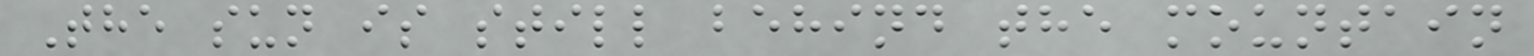The sun is still behind the mountain
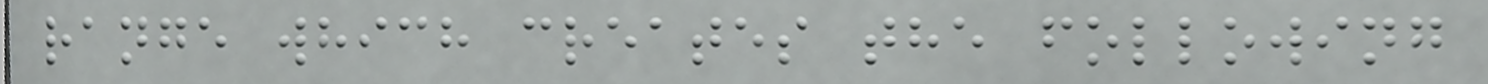range which creates the following
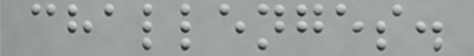challenges.
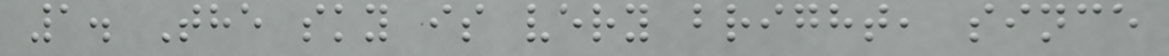1. The sky is very bright, since
